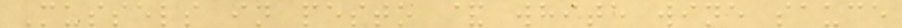Mussels in pesto & white wine sauce
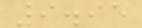9.95
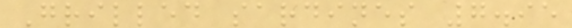Grilled sardines 7.95
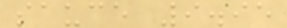sauce 9.95
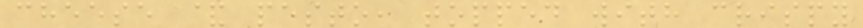cheese & pesto, topped with crispy
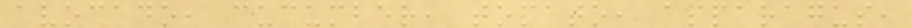avocado, cucumber, tomato, asparagus,
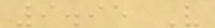9.95 V
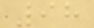98
